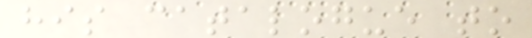his catalogue to
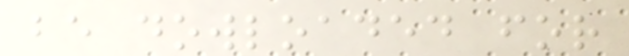be dowloaded for
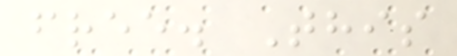free. This
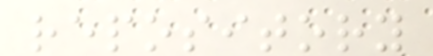repository
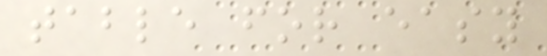table for easy
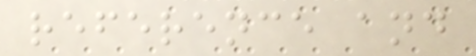reference and
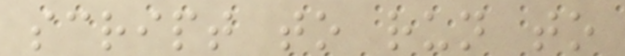script to run to
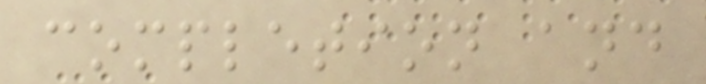completion and
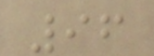96
